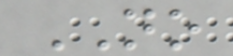NO
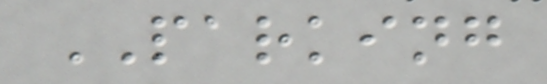PARKING
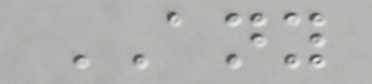ANY
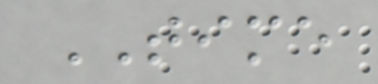TIME
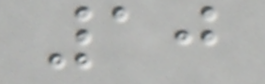10
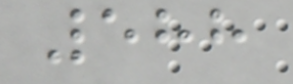588
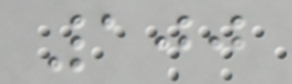100
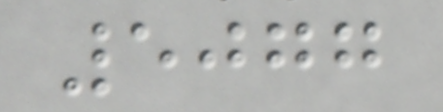5077
